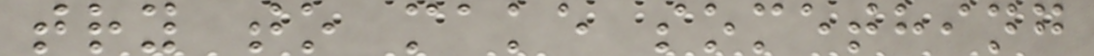try to make something
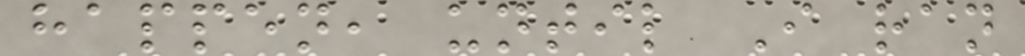happen, until I ran
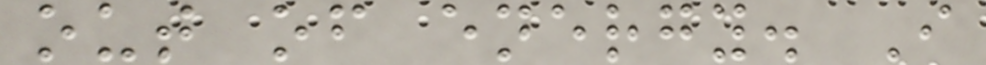out of energy. I
